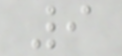9
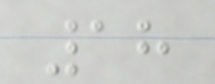18
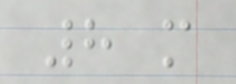8 m
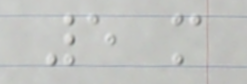5 m
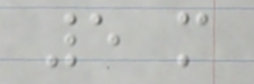5 m
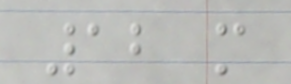12 m
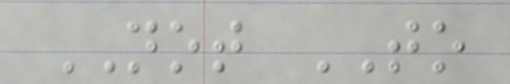NOT TO
